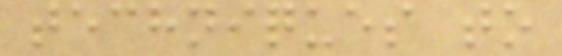techniques to
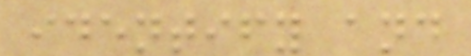identify and
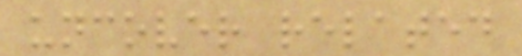uncover related
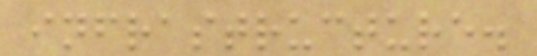infrastructure.
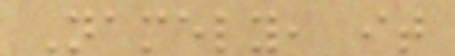Namely, it
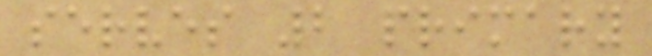serves 2 primary
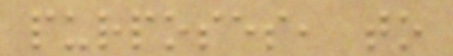purposes, to
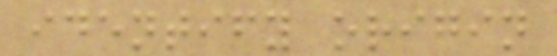identify origin
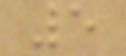5
